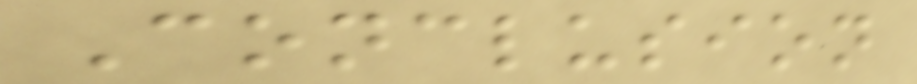Conclusion
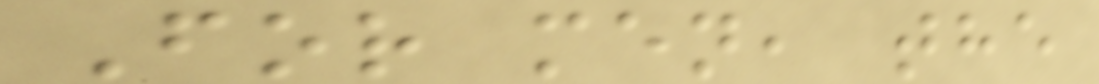For men, the
